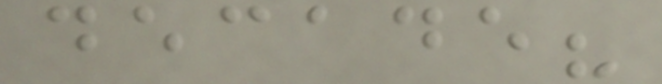decade?
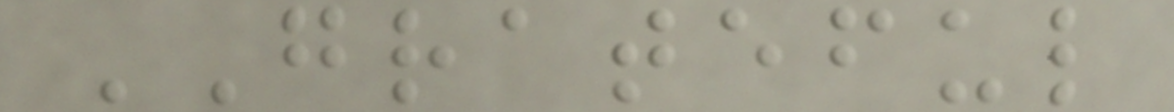GRATEFUL
